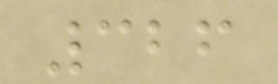326
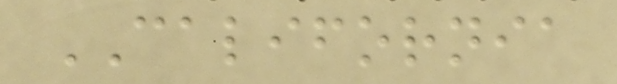CALIFORNIA
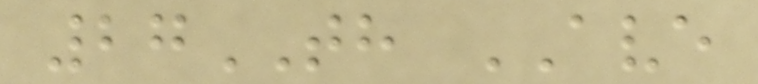27TH AVE
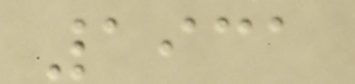1931
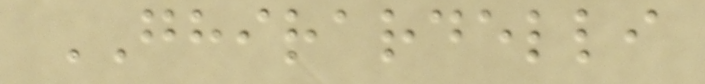GHIRARDELLI
